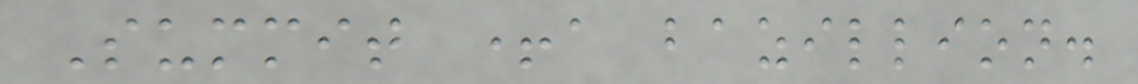Summit +a bazillion.
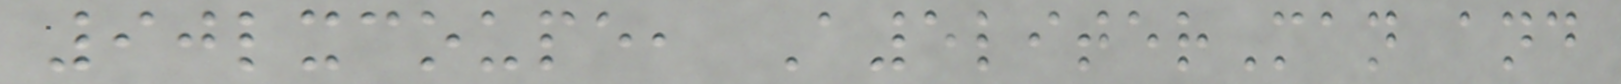90lxcoupe, A5literMan and
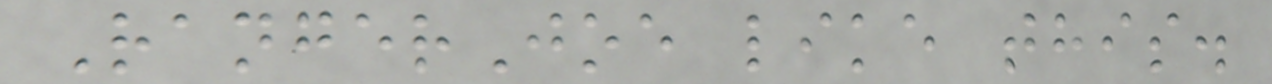RangerJoe like this.
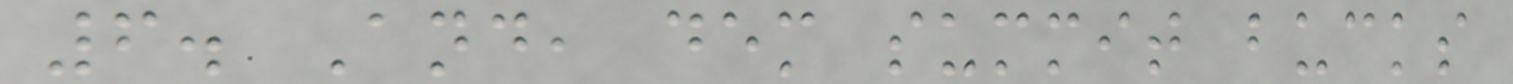6. And, dem summit bucks
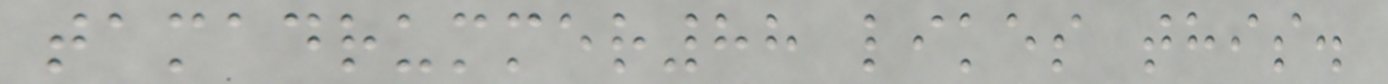tamadrummer88 likes this.
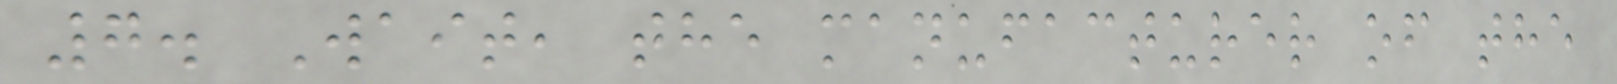7. Wait, the manufacturer of the
